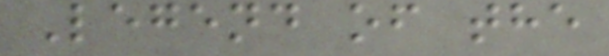Legend of the
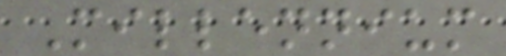Millennium
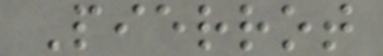Pierrot
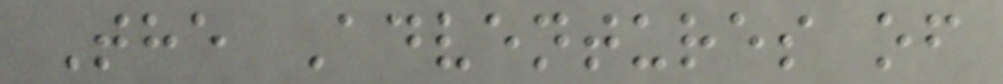The Adventures of
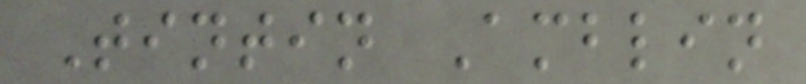Tintin Amblin
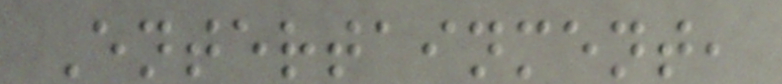Entertainment,
